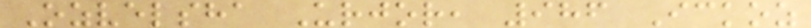Ozvelsha Urjor, 986 Ickoz
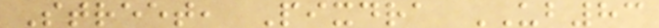Street, Pixdra UB83
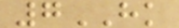7HK
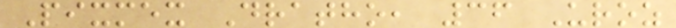Pixmex Dratho, 36 Uroz
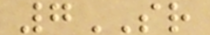7SR
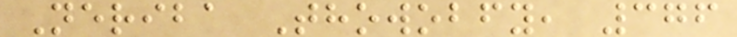Neriba Thowobfy, 376
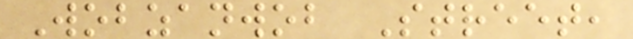Wobzanwob Street,
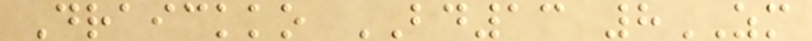Draickko BD13 8ZM
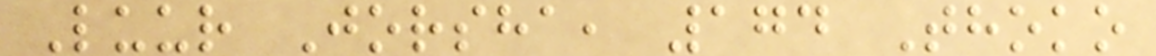Luur Jorsha, 174 Thoko
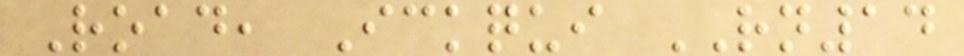Road, Ickqui RN14
